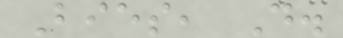Bies, D.
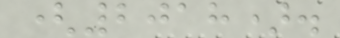(2018).
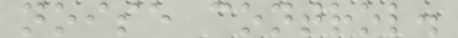noise control.
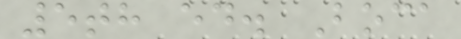5th ed. Boca
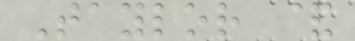Taylor &
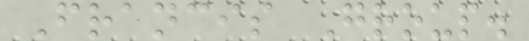Francis Group.
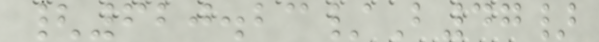{620.23/B47}
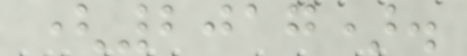(2017).
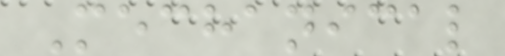Mechanical
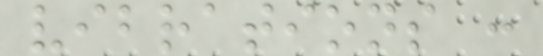vibrations :
